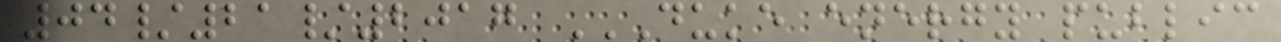04/21/2017 DUKE ENERGY PUBLIC
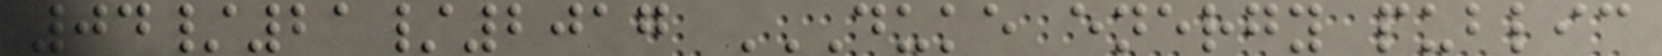04/21/2017 DUKE ENERGY PUBLIC
